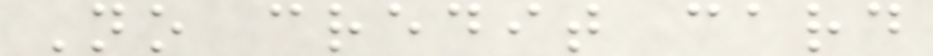No credit card
